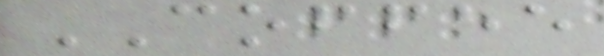COFFEE
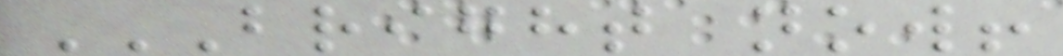BRIGHT NOW!
